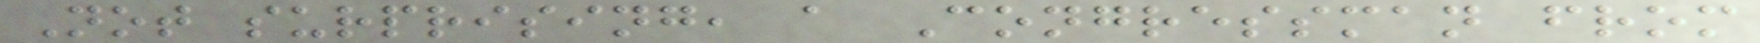Not surprising, a Congressman from
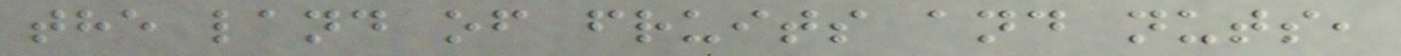the land of fruits and nuts,
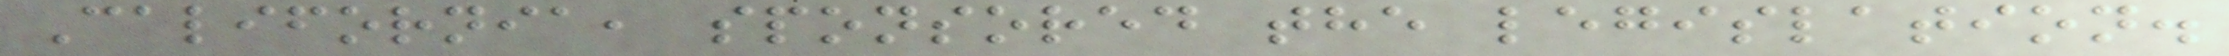California, sponsored the legislation.
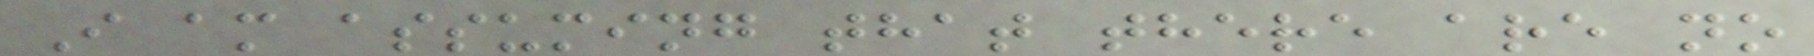I am assuming that there are no
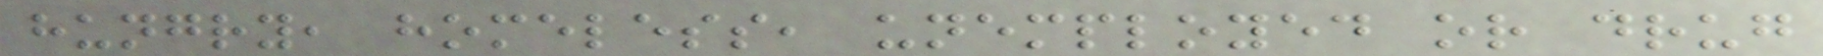hungry, homeless, unemployed or drug
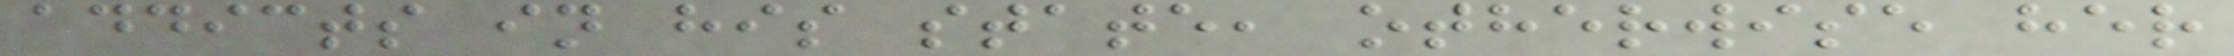addicts in his state, otherwise her
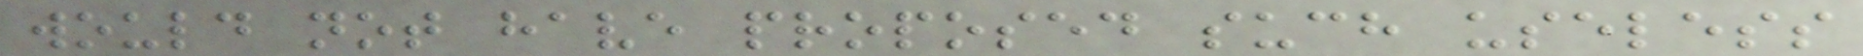would not have proposed such useless
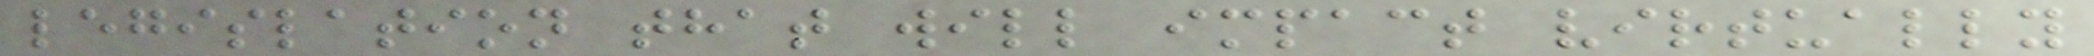legislation that will impact virtually
